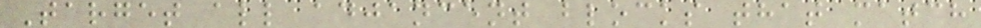Target all adjancent blocks that match
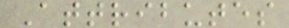Attributes
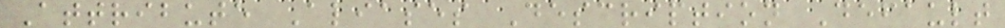Attribute Aliases Description Default
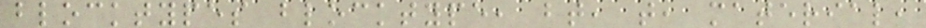blocktypes blocktype, bt, t, material,
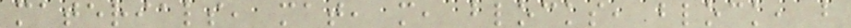materials, mat, m, blocks, block, b
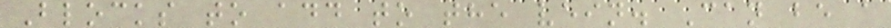Blocks to add to the vein. Can be a
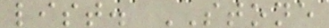list. STONE
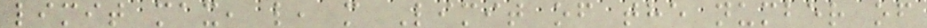limit max, l, m Limit of the number of
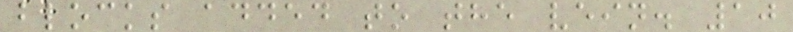blocks added to the vein. 10
